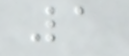1
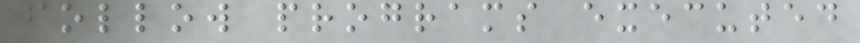follow programs executed
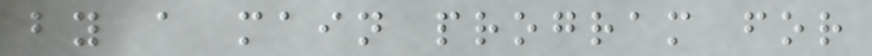by a main program for
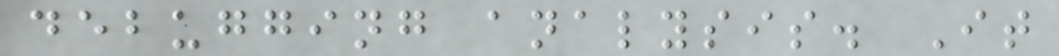debugging analysis. It
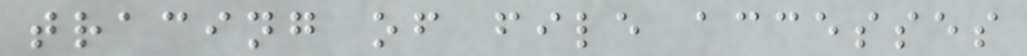tracing of file accesses
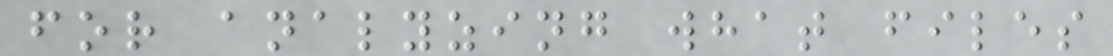for analyzing what files
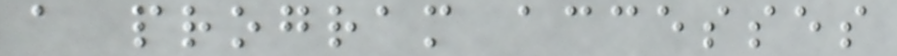a program accesses
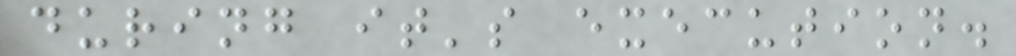during it's execution.
